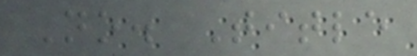No. Title
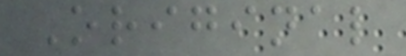Original
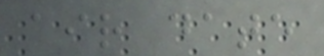air date
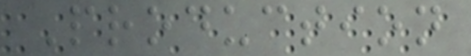Production
